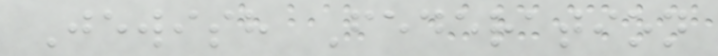Jewish Federation
